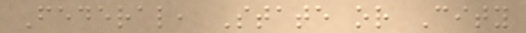Federal, State or City
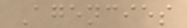Agencies
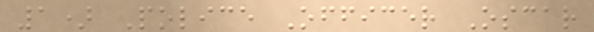1) Police Officer Oscar
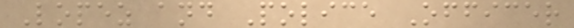Lopez and Police Officer
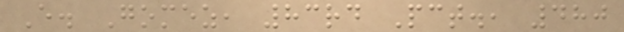E. Gomez, 83rd Pct., 480
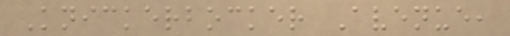Knickerbocker Avenue,
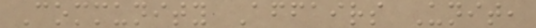Community Affairs Unit,
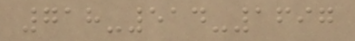718-514-1697
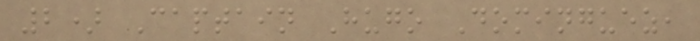2) Captain Hugo Dominguez,
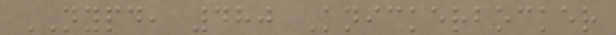NYPD, 480 Knickerbocker
